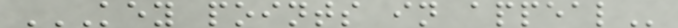KEY POINTS IN APPEAL
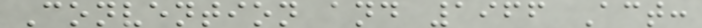Convention and 1966 Act:
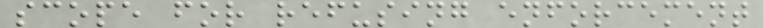scope for refusing enforcement
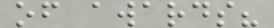of awards?
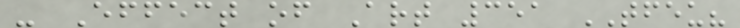- Effect of Art 351 TFEU?
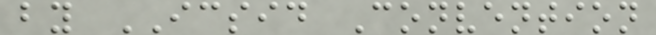by ICSID Convention
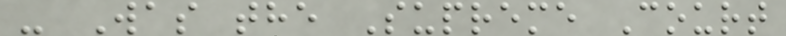- Was the Supreme Court
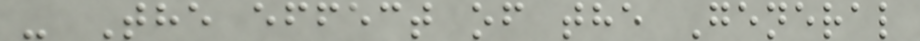- The effect of the General
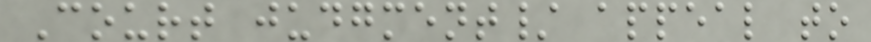Court judgment/ appeal to
